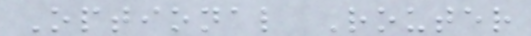Optional Router
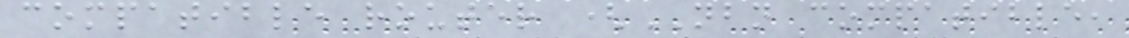compatible router (NBN compatible,
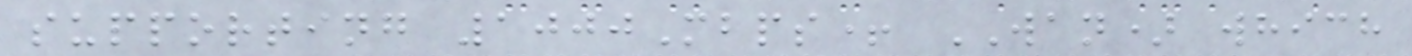supporting 1000Mbps+ WAN) which
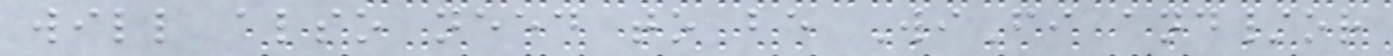will also need to be WiFi and/or
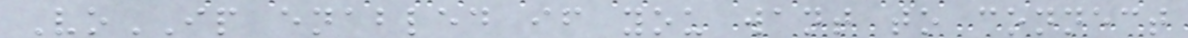VoIP enabled if you want to connect
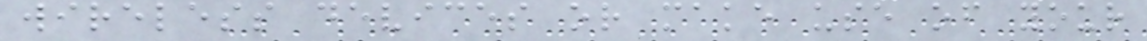wireless devices or make use of your
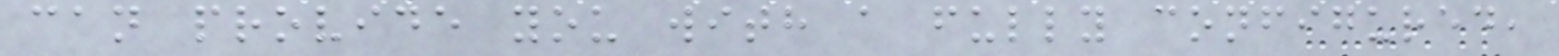can provide you with a fully configured,
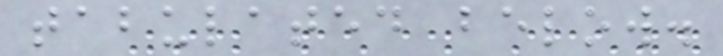tabulated below.
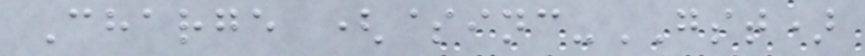Charge ($inc-GST)
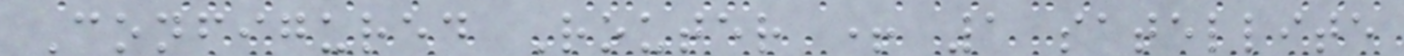Configured Router + 1 satellite
